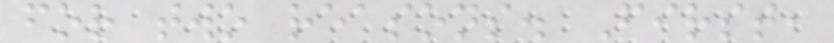for two reasons. First,
